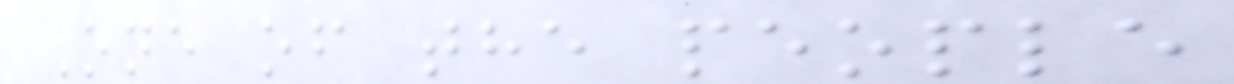One of the people
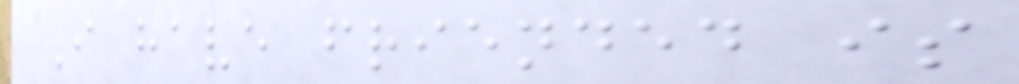I have friended is
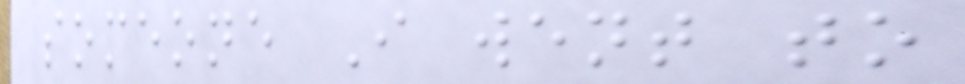someone I went to
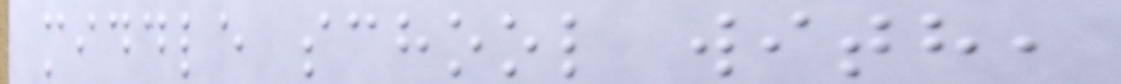middle school with,
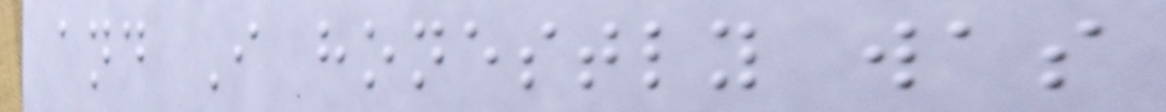and I honestly was
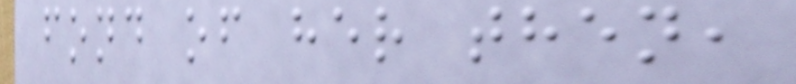fond of her then,
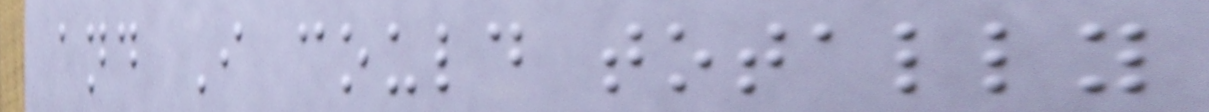and I could totally
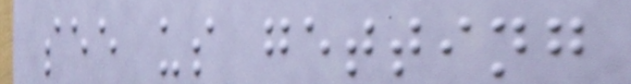see us getting
